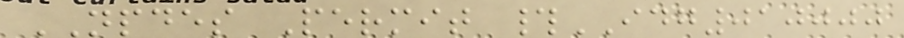NPDES Permit #IDG010000
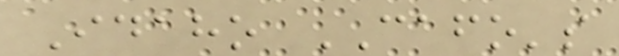Idaho CAFO's
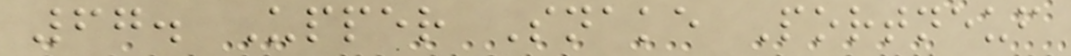67. Upper Snake Portneuf
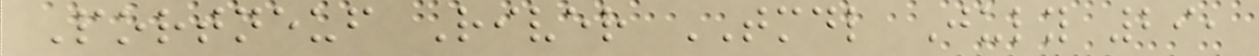Portneuf River TMDL July 29,
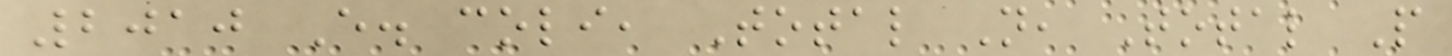2010 E. coli, Total N, Total P
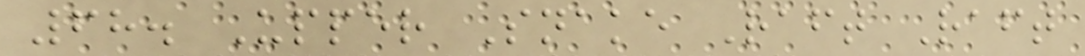68. Upper Snake Raft Raft
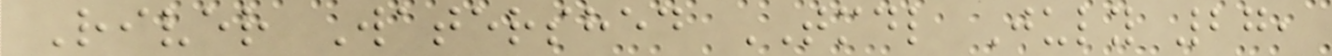River Watershed TMDL July 27,
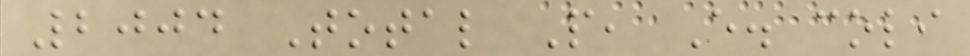2004 Total P, E. coli
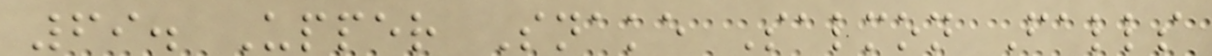69. Upper Snake Salmon Falls
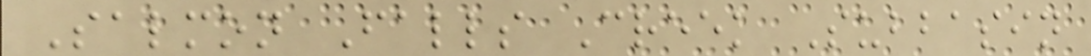Salmon Falls Creek Subbasin
